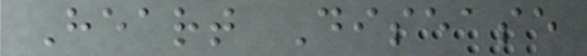Heart Disease
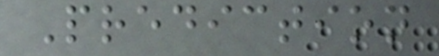Prediction
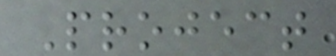Project
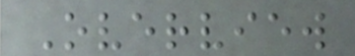Overview
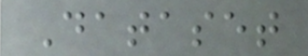Dataset
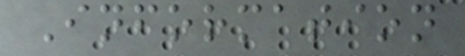Information
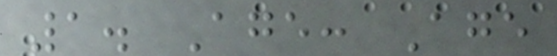1. Age: Age
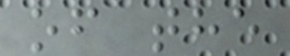of the
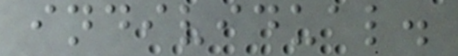individual.
